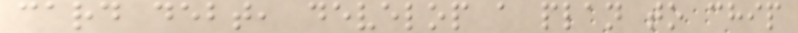card debt, develop a plan to chip
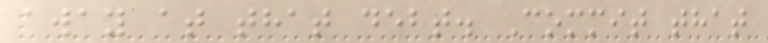away at that debt. Commit that
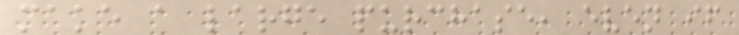make a large purchase, even if
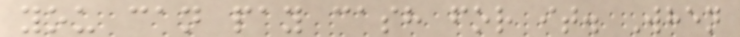you can pay cash for it. When
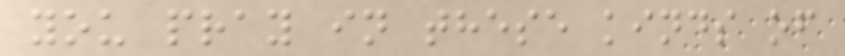you pray in these kinds of
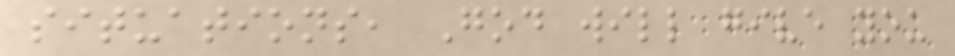situations, God will give you
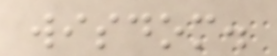wisdom.
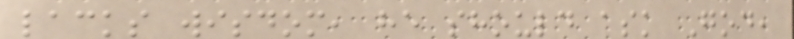lacks wisdom, he should ask God,
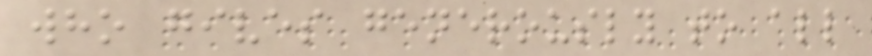who gives generously to all
